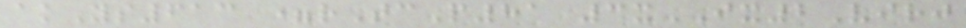akYs613 =rTcP81 3xIX2Virj
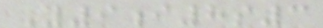Y9i8s3
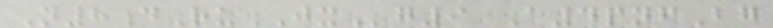N8dRuJXg9 A4pnfBg
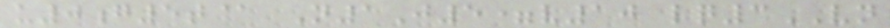u0g5t@ N1J5=v10 lq3VN
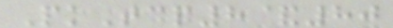PkTcp8&80
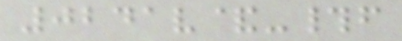0241v&-#f
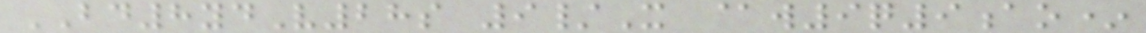BD8ydV28s 9/X @w9q9ao*
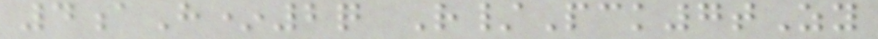4aH*2q R/Pck7tZy
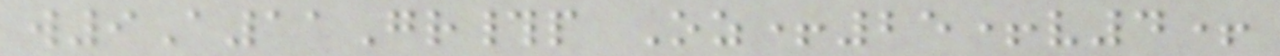w9A11Gr#p Oz+25+v4+
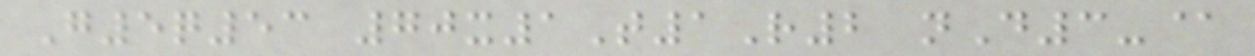G5q53 70x1T1R2 nD3-@
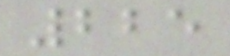225
